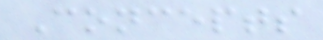Concepts
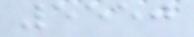5550
